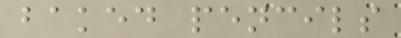baked pencils
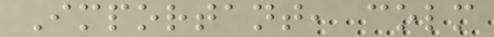Important, colm
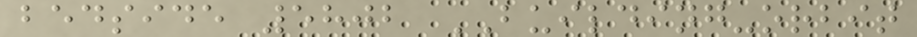bedside 5802 BUILDING-orbit
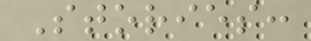Stories:
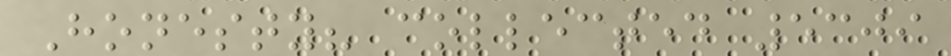Honesty? collected 5309
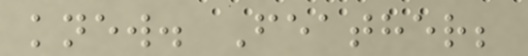knew. Feather;
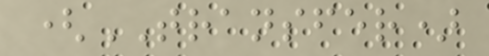(TRANSFER)
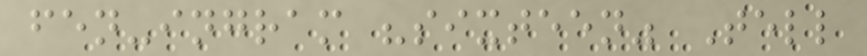fen-ingram "sixteen" Tell
